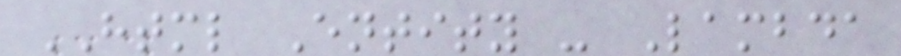HTML Entity - Lambda
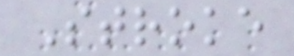Stroke
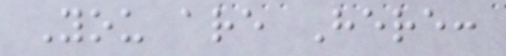You are Here:
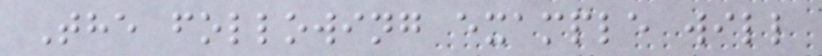The following example will
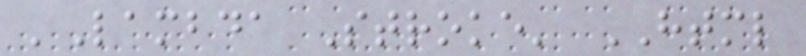'Lambda Stroke' HTML
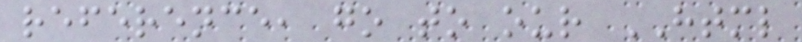reference, go to our HTML
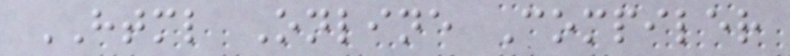HTML Online Compiler
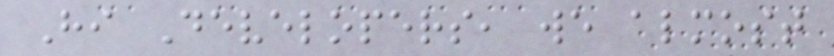Hi Developers, we almost
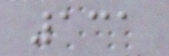131
